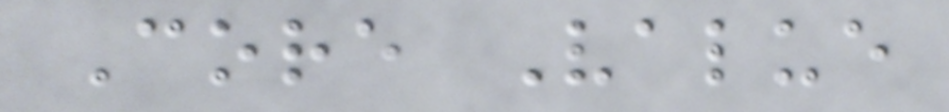Core Value
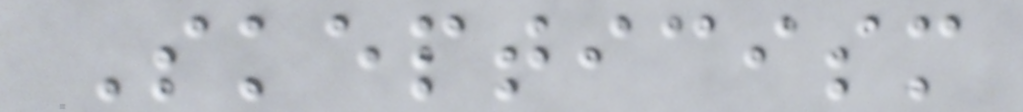Skepticism
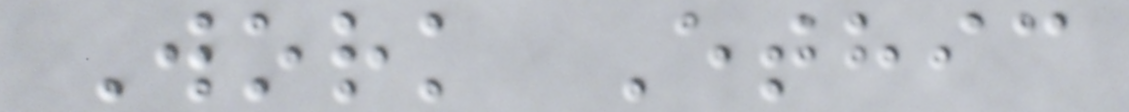Work Ethic
